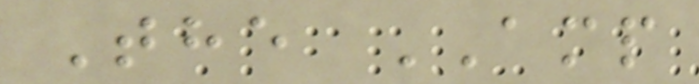The AMP
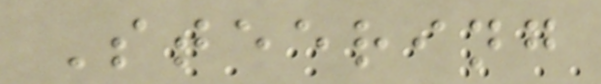Steering
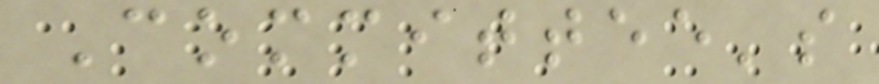Committee's
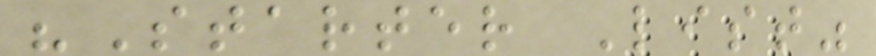"Starter List"
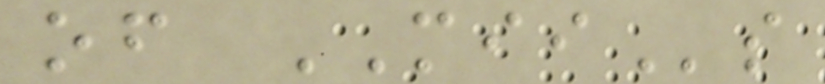of MIIs
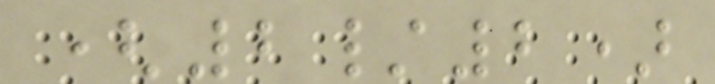(2/2)
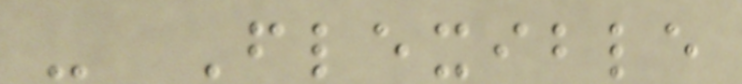- Flexible
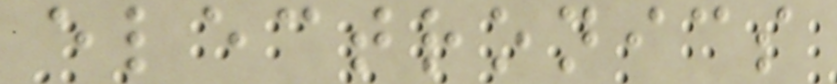electronics
